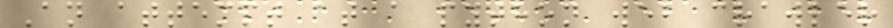An attempt at a python web crawler
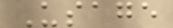Usage
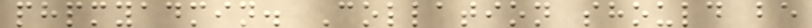phpmyadmin. Collation should be
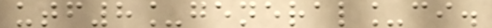utf8_general_ci.
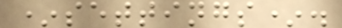*settings*.
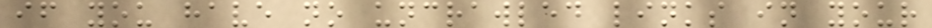if you have no uncrawled links in your
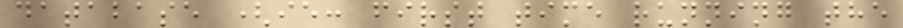database (ie: first time running the
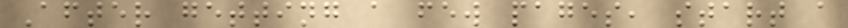After getting a few pages, start a
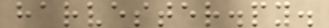harvester.py.
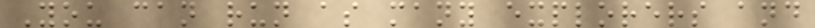You can run as many explorers and
